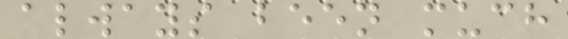always been much
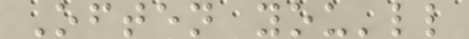Often you'll
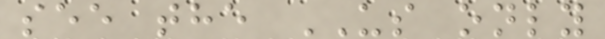see the US only
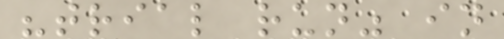"trial run" in
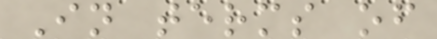In terms of
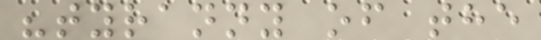"tyranny of the
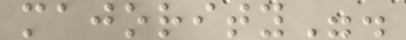majority".
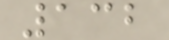132
